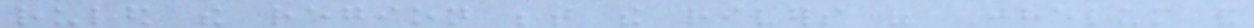ruled the region between the rivers of Jhelum and
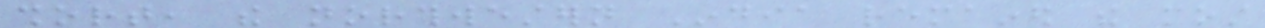short, the northwestern India remained the most
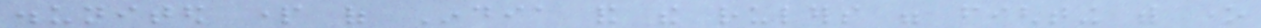disunited part of India and the rulers were fighting with one
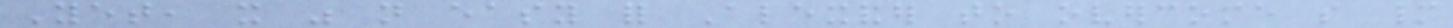Yet, it was not easy for Alexander to overcome so many
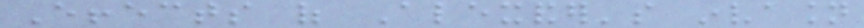Effects of Alexander's invasion
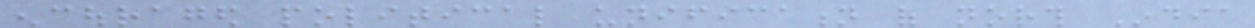encouraged political unification of north India
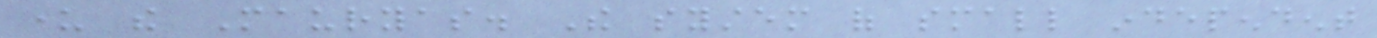under the Mauryas. The system of small independent
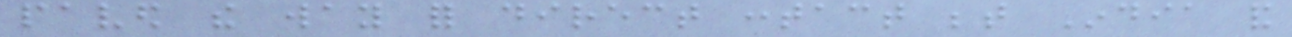paved the way for direct contact between India and
